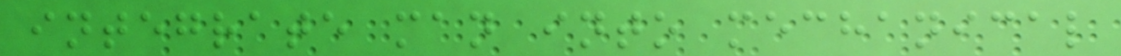integrate man into mechanical
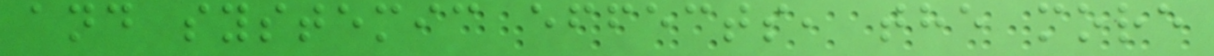and systemic effects, the more
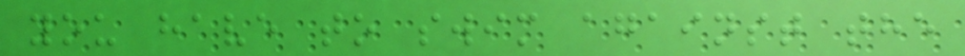you have to swim against the
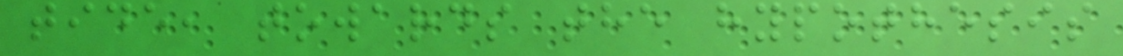tide, towards the hypothesis
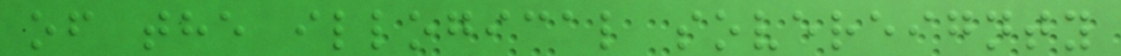of the illogical sovereignty
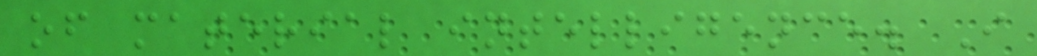of material intelligence. I
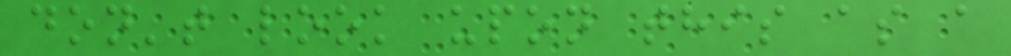don't look upon this as a
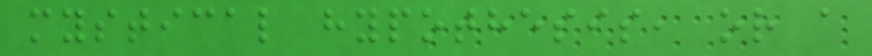mystical hypothesis, or a
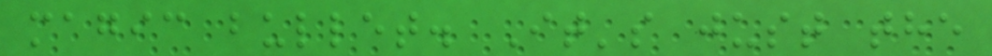magic bullet. It's just the
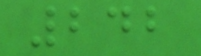242
